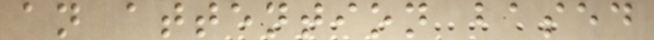an attention based
